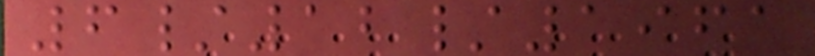6/12/1961
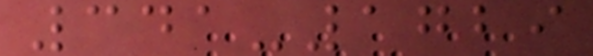341-1729
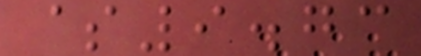$9.73
